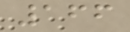166
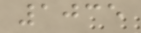1035
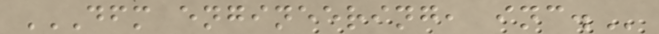DFM ENGINEERING, INC.
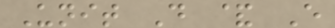Unit D & E
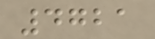4721
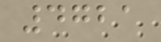4721
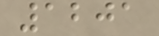1201
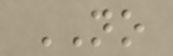NO
